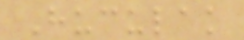Huculak
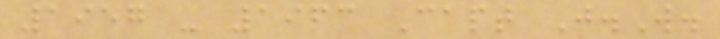1957 - 1963 Capt J.W.
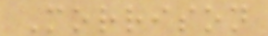Morrison
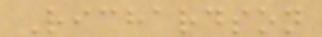Richardson
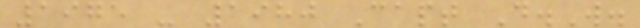1975 - 1980 Capt D.W.
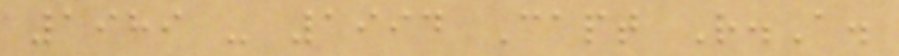1989 - 1994 Capt R.A.
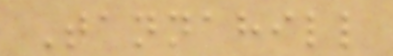Tannahill
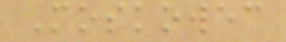Moskowec
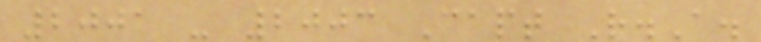2001 - 2003 Capt R.A.
